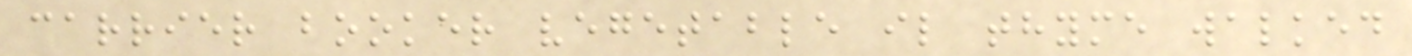carrier booker vegetable il thyme walked
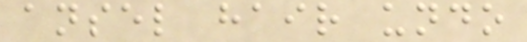ansel hair undo
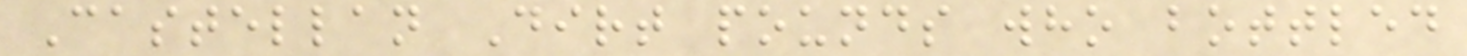Castellan Dirt pounds who bottled
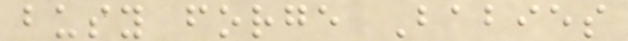busy forge Babies
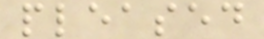pleased
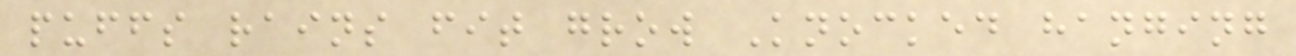puffs rains fit grow Knocked hanging
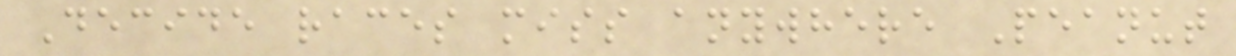Decide races miss anywhere Peanut
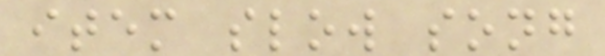item slow song
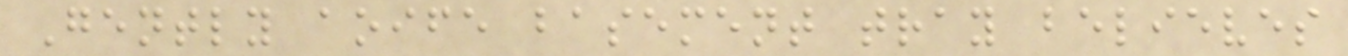Gently aoife basement tray believes
